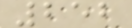252
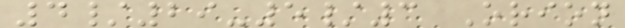4/29-5/3 Orion
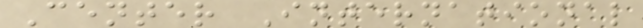Center International
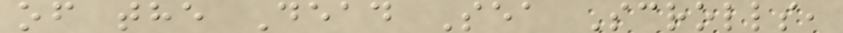of the Dead Sea Scrolls,
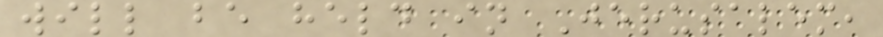will be held in Jerusalem,
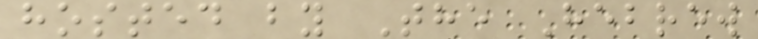hosted by The Hebrew
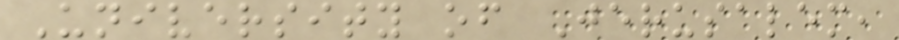University of Jerusalem,
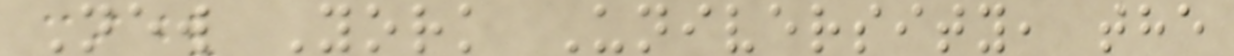New York University, the
